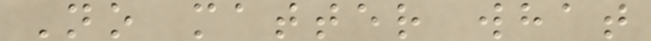No matter what
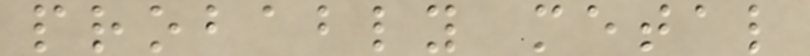probably metal
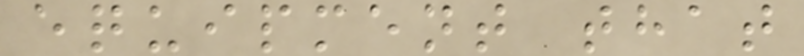equipment that
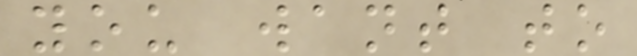you want to
